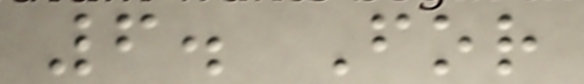6. For
